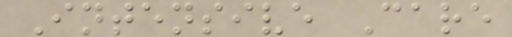Intensive Care
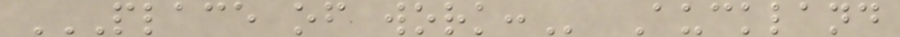PLACE OF WORK: Auckland
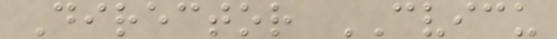Director CVICU
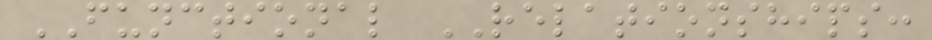FUNCTIONAL RELATIONSHIPS:
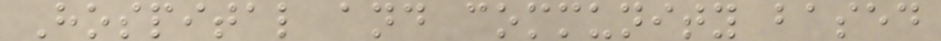Hospital and community based
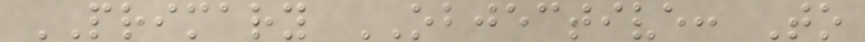PRIMARY OBJECTIVE: To
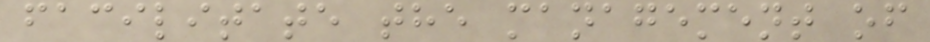facilitate the management of
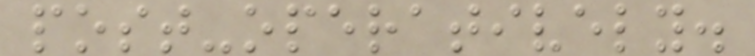post-operatively.
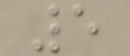5
